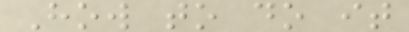How to do it
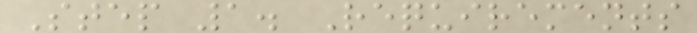Step 1. Requirements
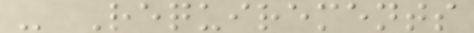- Requirements
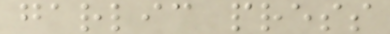garlic press
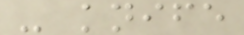- knife
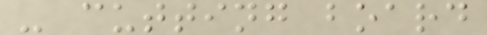- cutting board
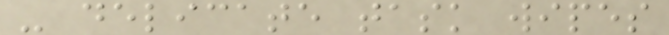- delicate task wipes
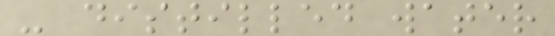- distilled water
